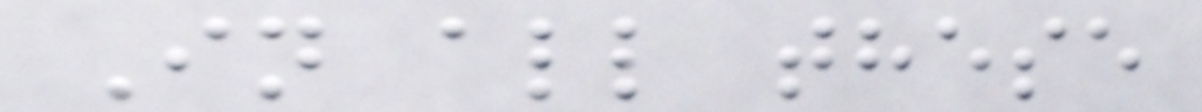In all these
